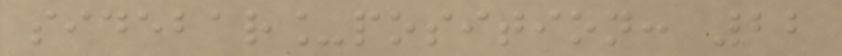sidebar_position: 22
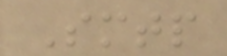Smtp
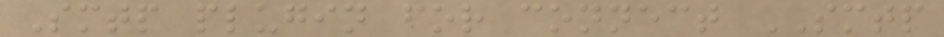Smtp plugin for connect SMTP
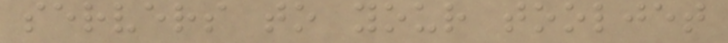servers to your tooljet
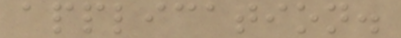application.
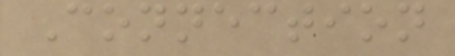Connection
